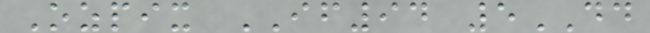Ozpix IF94 5DD
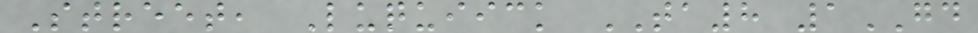Street, Luquiick TA8 1GD
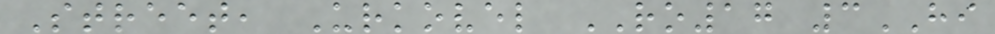Street, Urkovel RO17 3HI
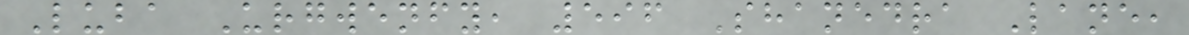Luba Urgwenfy, 596 Shanedra Lane,
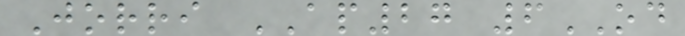Jorri AP27 6OD
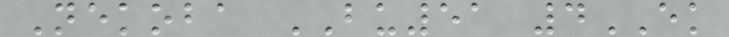Nekoba BU51 4EK
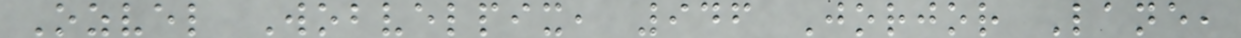Ozvel Wobvelpix, 946 Jorjor Lane,
